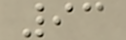93
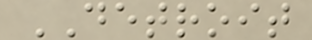DETROIT
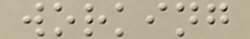working
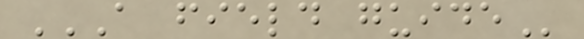A FIELD GUIDE
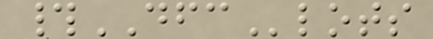#DFClots
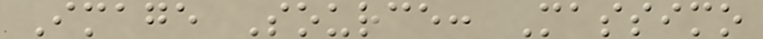Image Source: Massimo
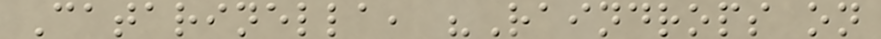Catarinella, "Raindrops on
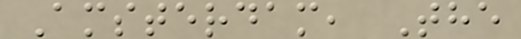Amsterdam, The
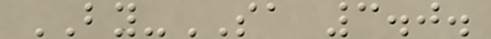BY-SA 3.0.
